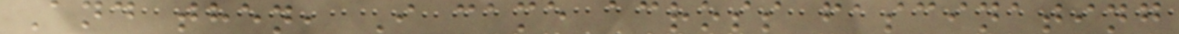And then, I came across fascinating
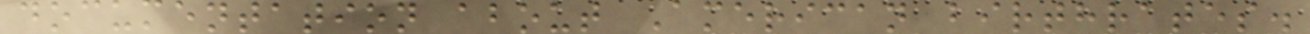documentation about American birthrates.
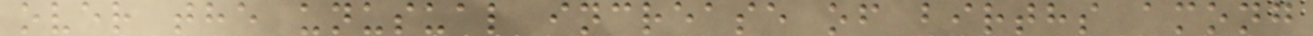over the unusual increase of births among
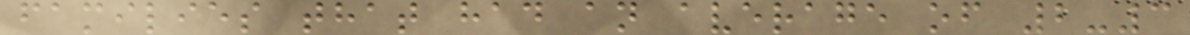families that had an average of 2-3
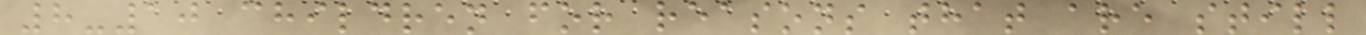8-10 children for reasons that are still
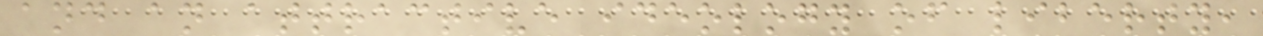and an attractive ideology of liberty,
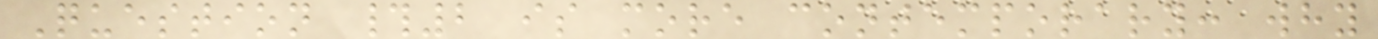Question #2 is more contemporary: why
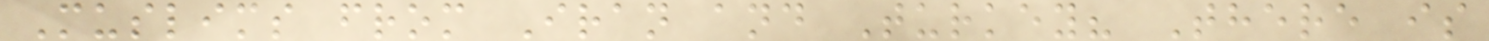Muslims from Iran and Turkey? There is
